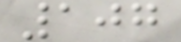107
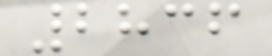2836
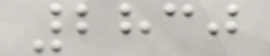2830
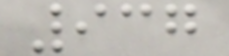937
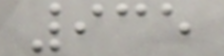935
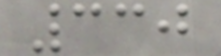330
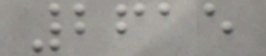2615
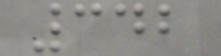342
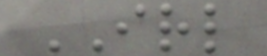IRL
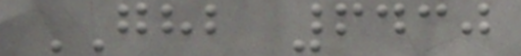GHB 6430
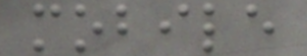mobile
